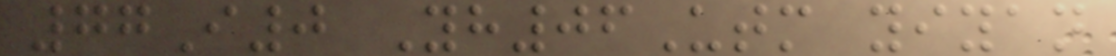77I0 Yh06Utm yiyan
